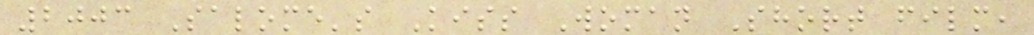2003 Salome's Kiss Woman Short film,
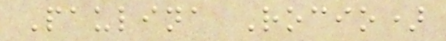Paulina Rocio)
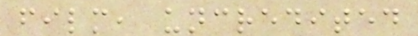film, uncredited
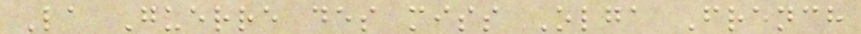La Guerre des miss Olga French
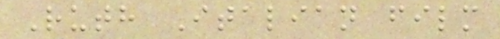Ruth Italian film
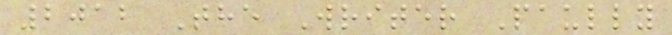2012 The Writer Paully
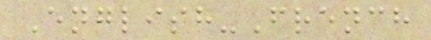English-French
